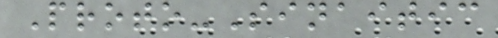Proto-Sinaitic
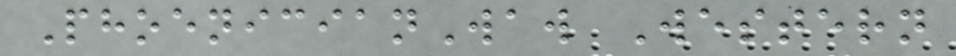PhoenicianWaw Western
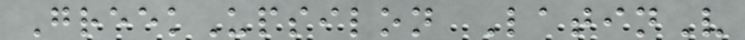GreekUpsilon LatinV
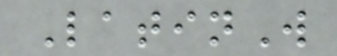LatinW
